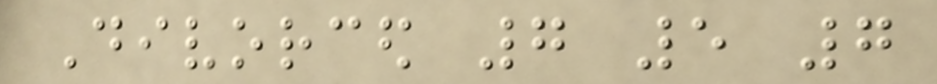Divorced 7 5 7
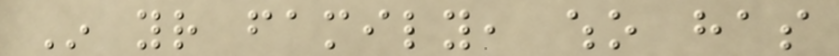In your family, who has
